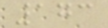173
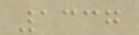1337
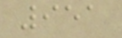951
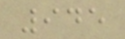945
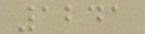1241
